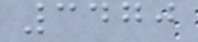3470
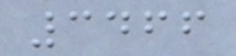3466
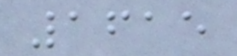1615
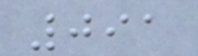091
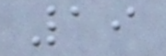19
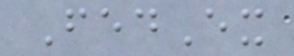FedEx
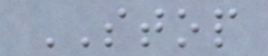STOP
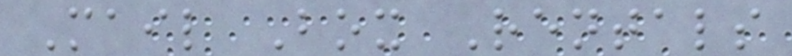Mail Box Rentals
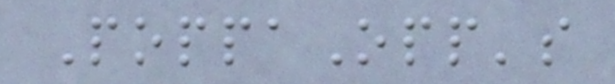PoppaOpp's
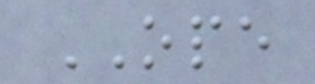OPE
